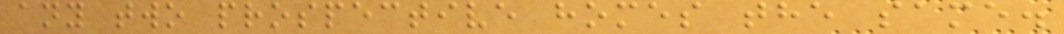any two prospective homes the same.
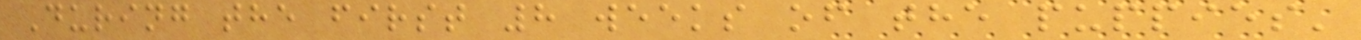During the first 8 weeks of the puppies'
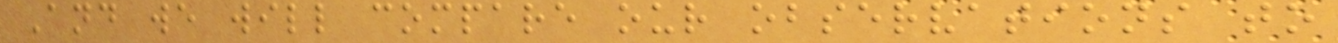And we will compare our observations to
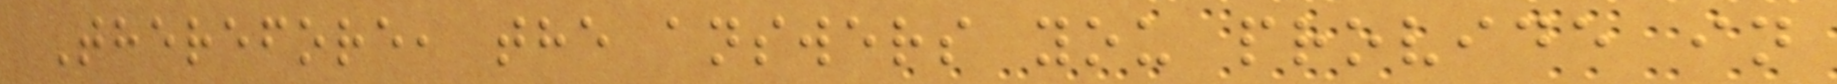Therefore, the answers you provide in
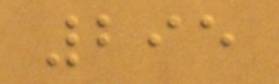295
